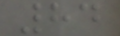84
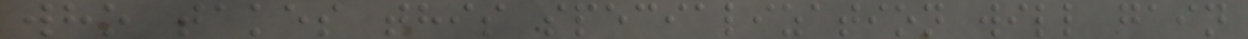who takes this specialization will gain
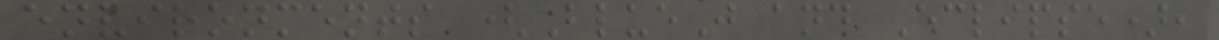environments (BlueJ and Eclipse),
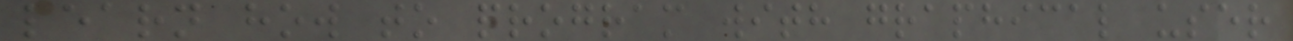learn how to program with graphical user
